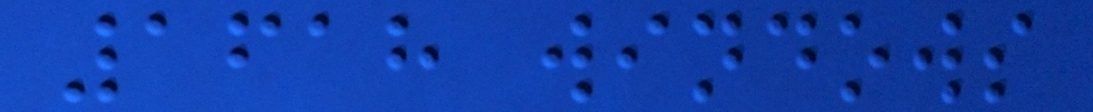1618 windows
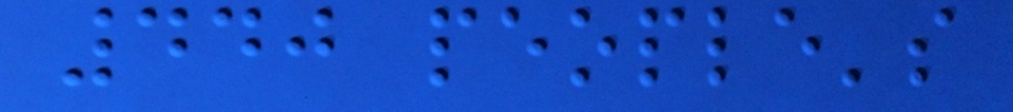440 people's
